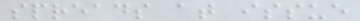spreads at issue
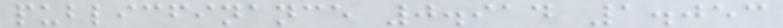publicfinance 0.914 1.053
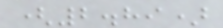(2.89)
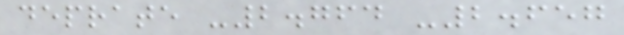deprate -2.764 -2.657
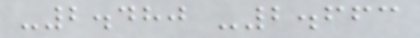-2.480 -2.663
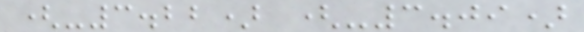(-3.22) (-3.09)
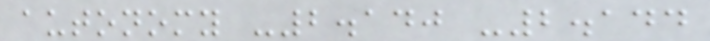autonomy -2.140 -2.144
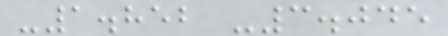-1.852 -3.045
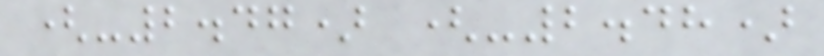(-2.47) (-2.48)
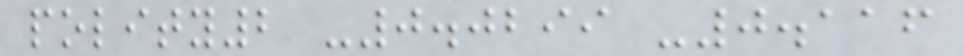polity2 -0.0299 -0.116
